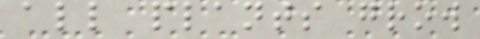all plants grow
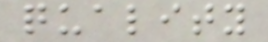quality
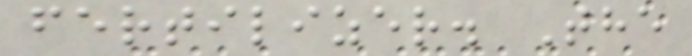fertilizer. The
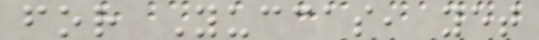for Yuccas, yet
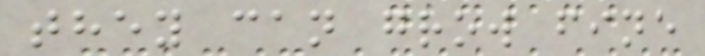they can grow fine
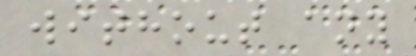without any
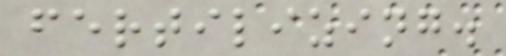fertilizing.
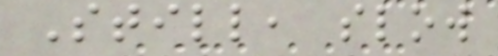Still, slow
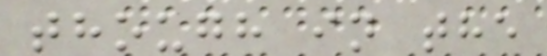though in the
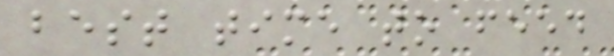best time to feed
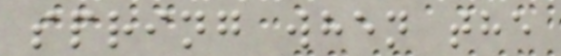spring when the
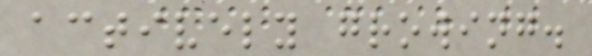actively growing.
